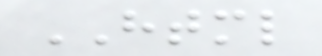HTML
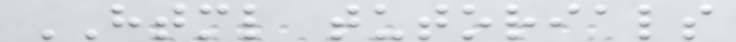HTML tutorials
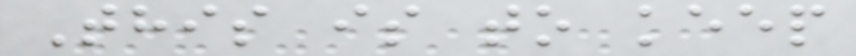This is to keep
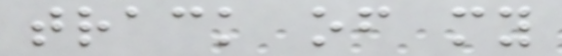track of my
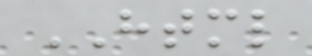HTML
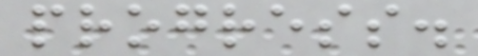progress.
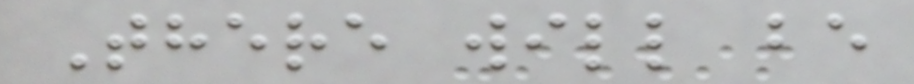There will be
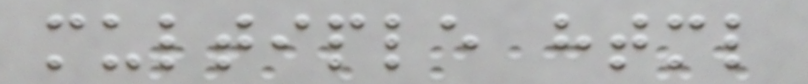multiple html
